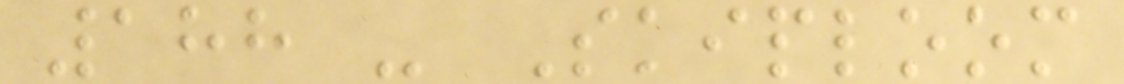188 - Skiploom
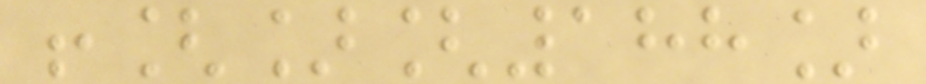![][188]
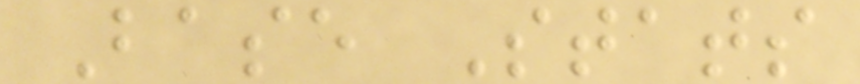Base Stats
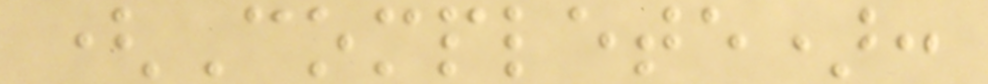(Complete):
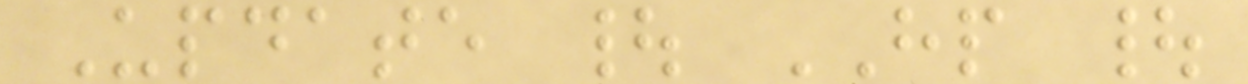Update | HP |
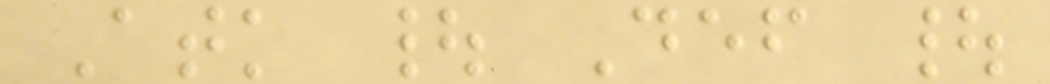Atk | Def |
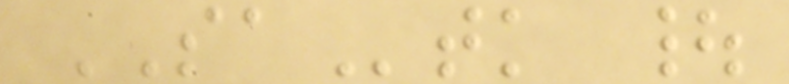SAtk |
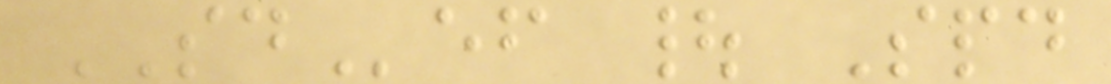SDef | Spd
